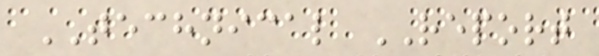TECHNICAL REPORT
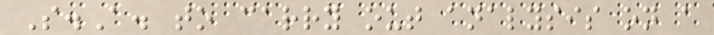S.A. to carry out analysis on a
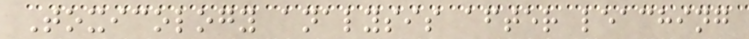Toxicology analysis after leaching
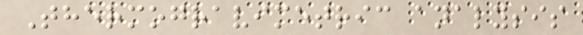Thermogravimetric analysis
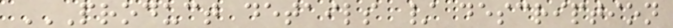PRODUCT DETAILS / DESCRIPTION
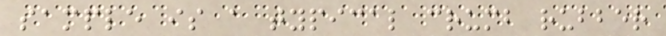sample is a typical crumb rubber
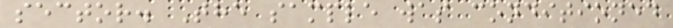sector. The sample was conditioned
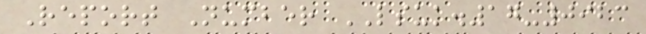Report Number LSUK.17-0923
